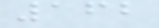162
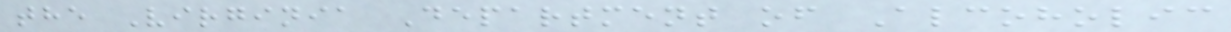the Virginia Department of Alcoholic
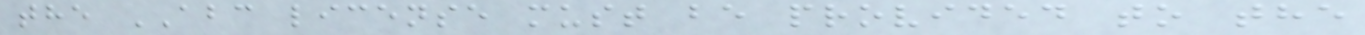the ABC license must be provided to the
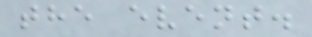the event.
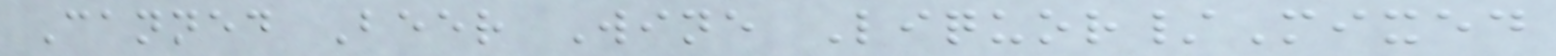Canned Beer Wine Liquor/Mixed
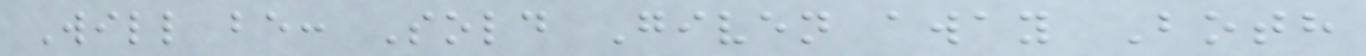Will be: Sold Given away Both
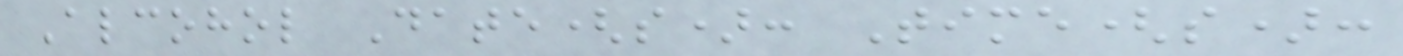Alcohol Date(s): Time(s):
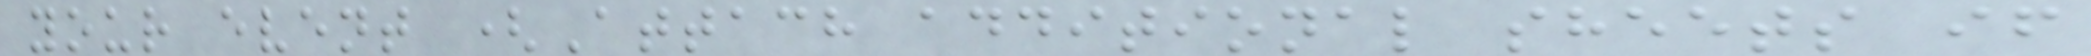your event (Attach additional sheets if
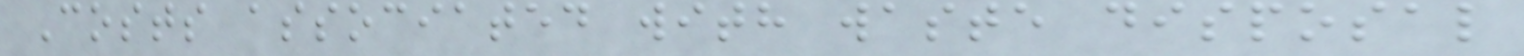Costs associated with waste disposal
